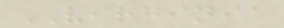VIRGINIA
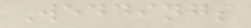Weddings
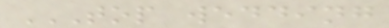TOP WEDDING
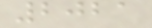2021
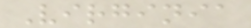Virginia
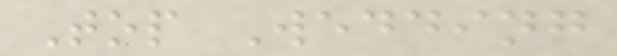Top Wedding
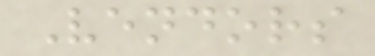Vendors
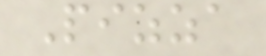Pizza
